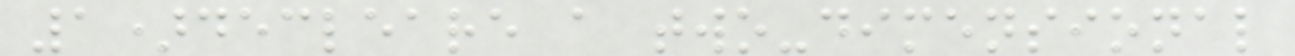1)decleare a two-dimensional
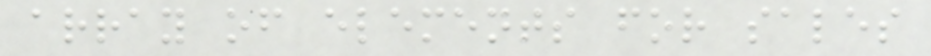array of elements for sales
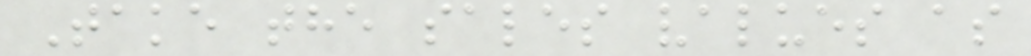Take the sales values as
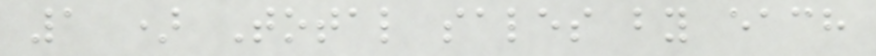1 ) Total sales by each
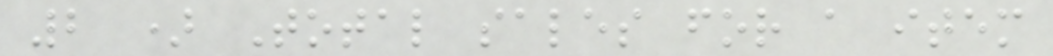2 ) Total sales for a item
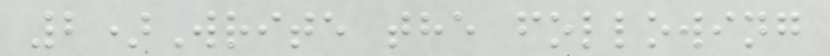2)Write the following
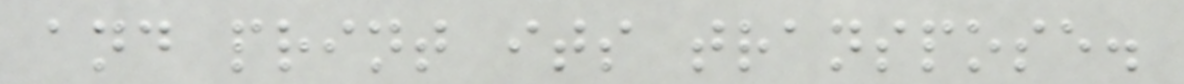and print its transpose.
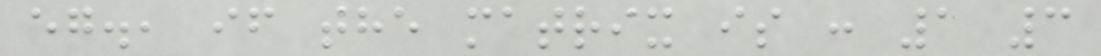eg., if the matrix is : 1 3
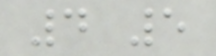4 5
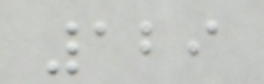129
